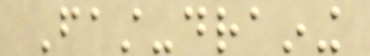Fast-draining
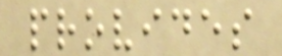provides
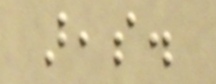areas.
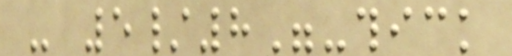- 5/8"-thick
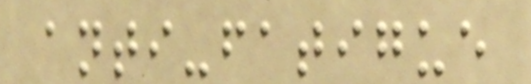anti-fatigue
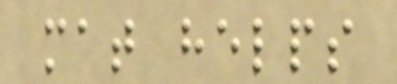mat helps
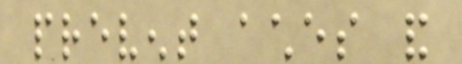prevent aches and
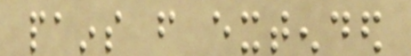pains from extended
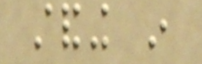standing in
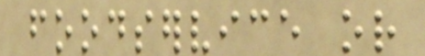foodservice or
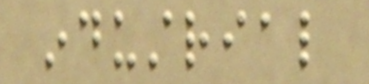industrial
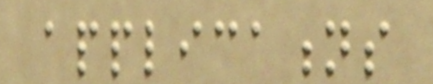applications
